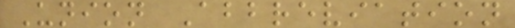Union Abbreviation
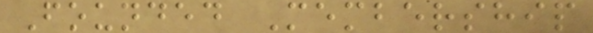Founded Membership
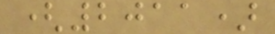(2011)
